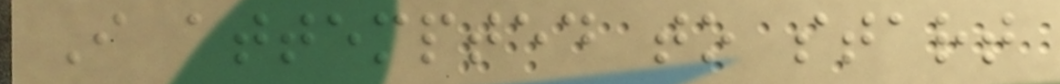I attempted to start
